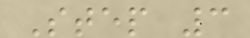Step 3
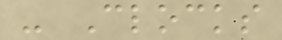- Clocks
